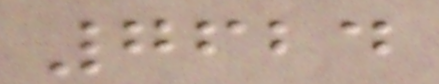7624
